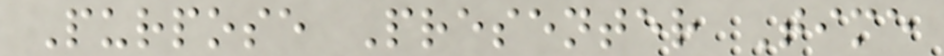Purpose Presenter Time
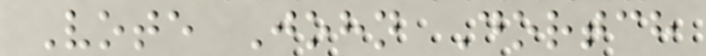Vote John Dortch
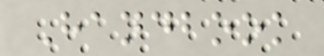Handbook
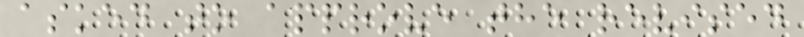asked to approve the revised
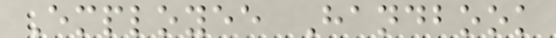Employee Handbook
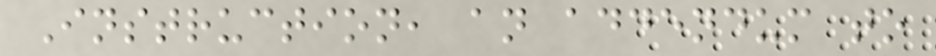Instruction, an addendum to
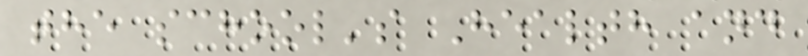the school's Health and
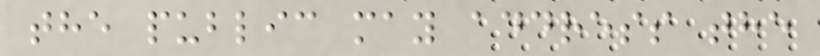the public may address the
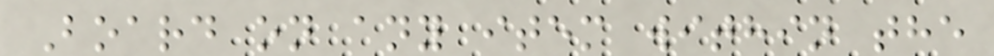Board on any item within the
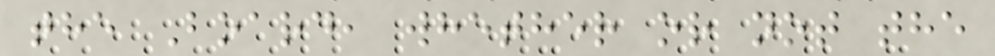the Board, whether or not the
